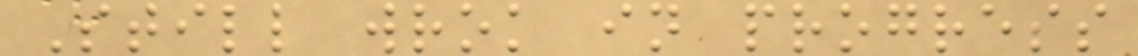Still wrok in progress
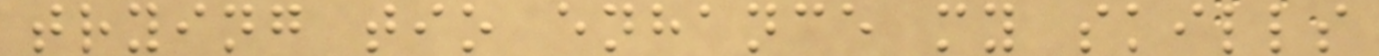trying tio enhance my skills
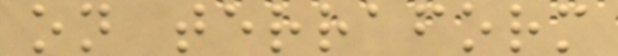on terraform
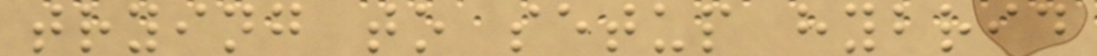trying to setup hybrid
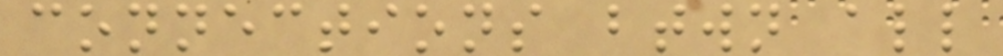connections btwn all
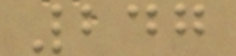247
